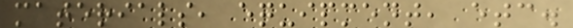materials, equipment, etc.
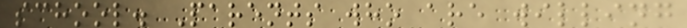school. Parents who are willing
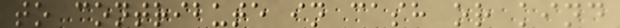to contribute in cash or kind
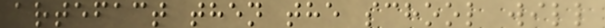artefact then the school will
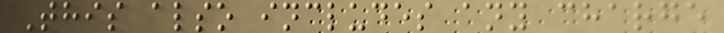This also includes any charge
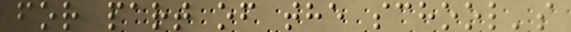for part of the school's
